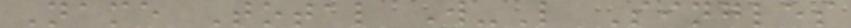Name Total W-L Singles
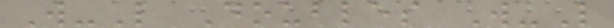W-L Doubles W-L
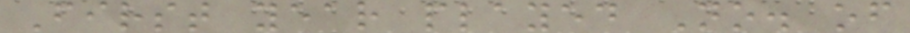First year played No. of
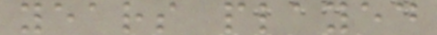years played
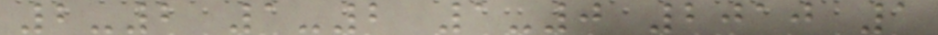2-2 1-2 1-0 2010 1
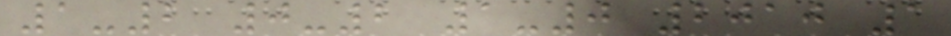1-2 0-2 1-0 2010 1
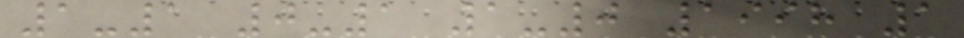1-1 0-1 1-0 1998 1
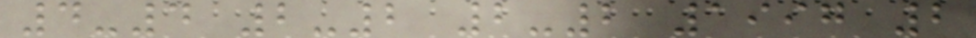4-4 2-2 2-2 1997 2
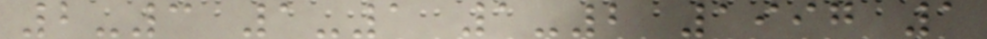2-3 1-1 1-2 1997 1
